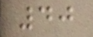40
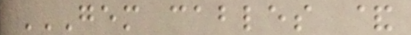GEM CABLES &
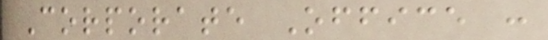Corporate Office :
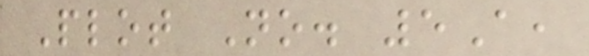Plot No. 5A,
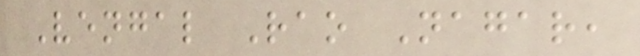Vengal Rao Nagar,
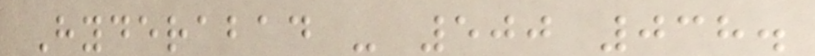Hyderabad - 500 038.
